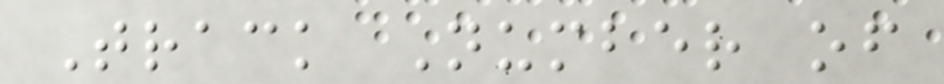Track Number of
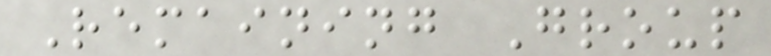Remaining Group
